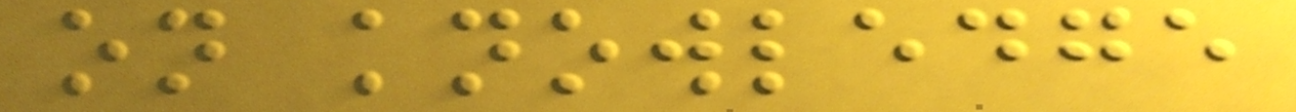on knowledge
